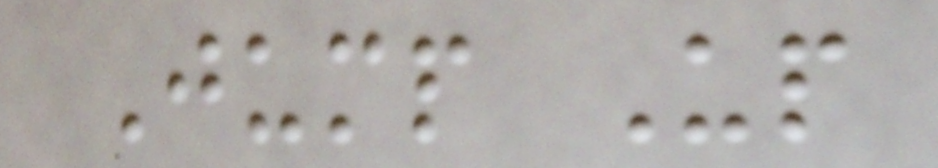Jump Up
